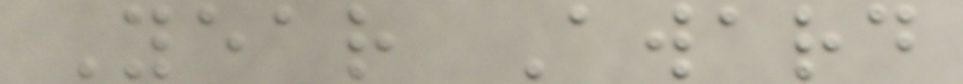Year Award
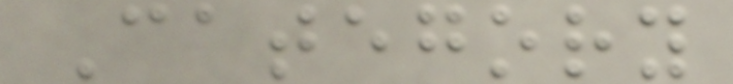Category
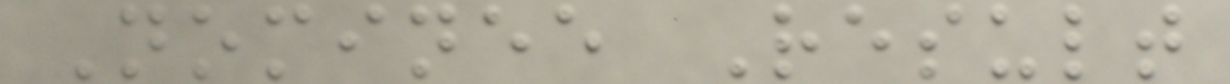Nominee Result
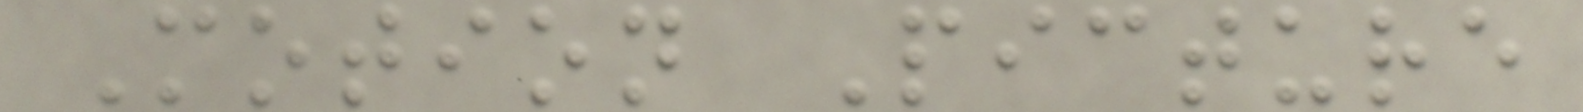Motion Picture
